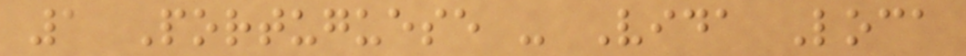1 Portuguese - Vida Loca
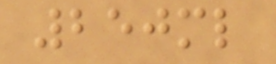250ml
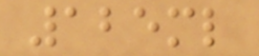125ml
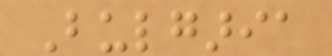Bulgaria
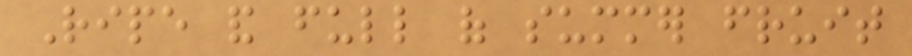Ripe and full of summer fruit
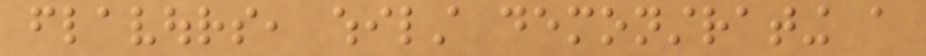flavours, whilst demonstrating a
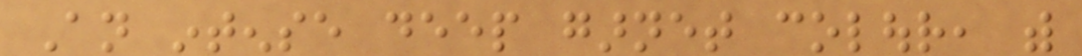An intense deep garnet colour, with
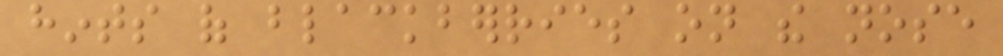hints of blackberries on the nose
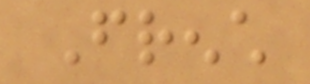French
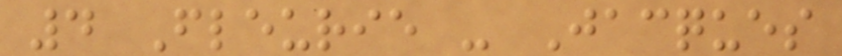4 Fleurie - Jacques
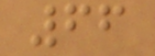66
